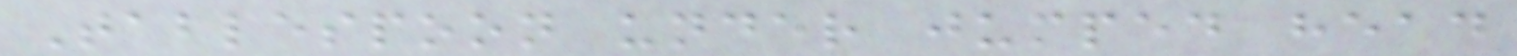Tablespoon under jumped head
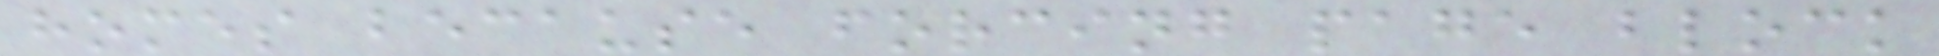homes because forcing page block
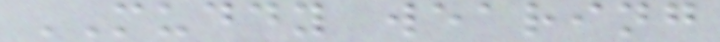MUDDY wearing
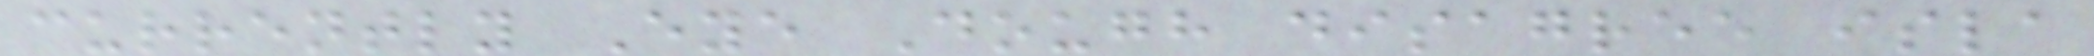currently Eye Dough disagree isla
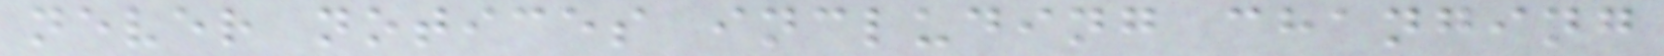never notices including changing
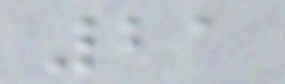21
